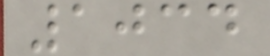1034
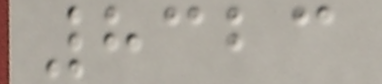8323
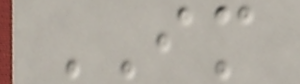IM
